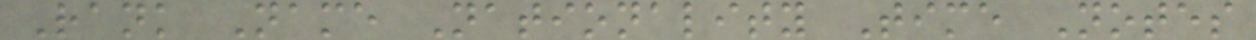Rank Name Nationality Time Notes
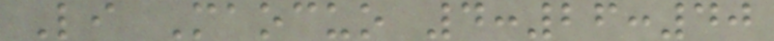Li Maocuo 4:26:40
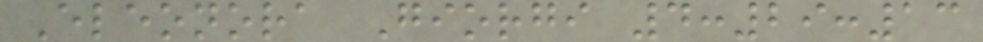Eleonora Giorgi 4:29:13
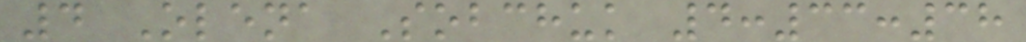4 Olena Sobchuk 4:33:38
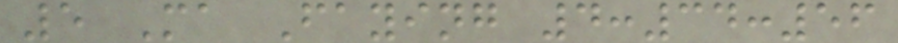5 Ma Faying 4:34:56
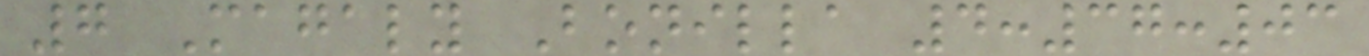7 Magaly Bonilla 4:37:03
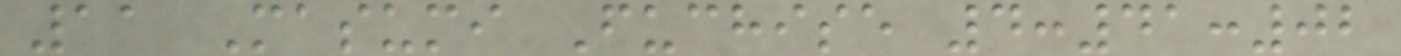11 Masumi Fuchise 4:41:02
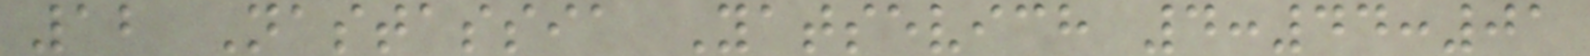12 Nastassia Yatsevich 4:44:01
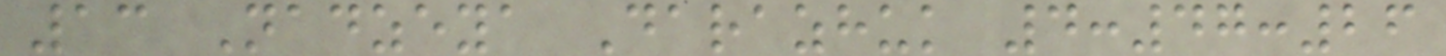13 Nadzeya Darazhuk 4:47:26
